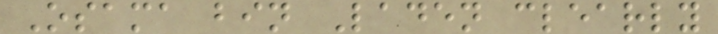Osama bin Laden clearly
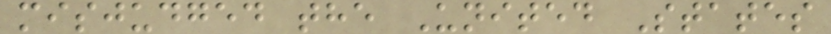misjudged the United States
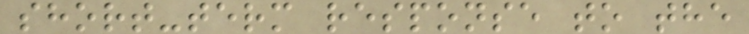short-term response to the
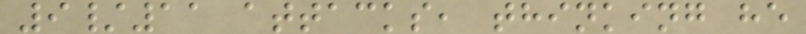9/11 attacks, thinking he
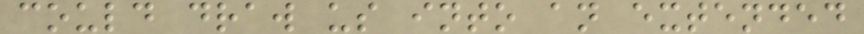could draw us into an extended
